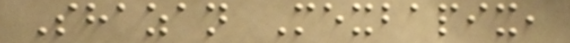Shazan Mexbapix,
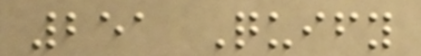251 Quify
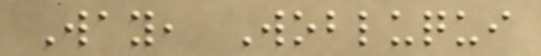Way, Wobluqui
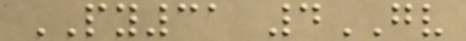PY31 4GV
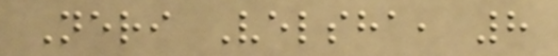Neri Velsha, 8
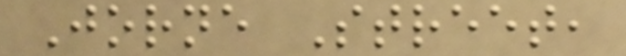Jorne Street,
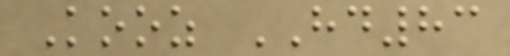Kooz HD83
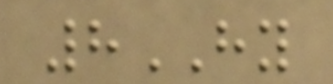8HY
